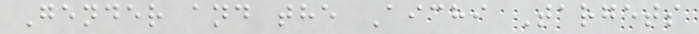Gender and the Aichi Targets
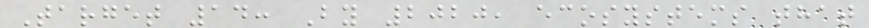Target 14: By 2020, ecosystems that
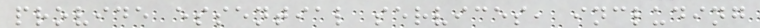provide essential services, including
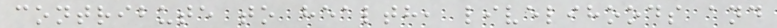contribute to health, livelihoods and
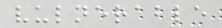vulnerable
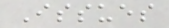Issues
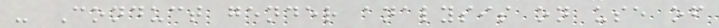- Conduct gender analysis on use of
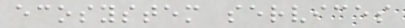ecosystem services
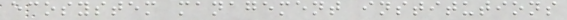ecosystem management institutions
